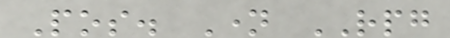Pos. Name RPG
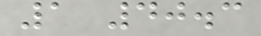1 40.3
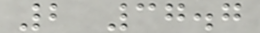2 37.7
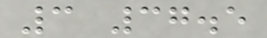3 37.5
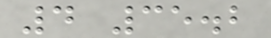4 35.2
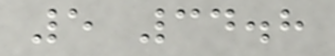5 34.8
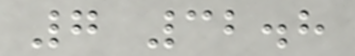7 32.8
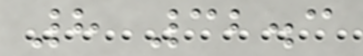8 32.3
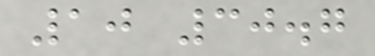10 30.7
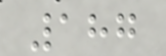187
